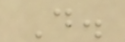D.
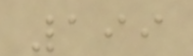199
